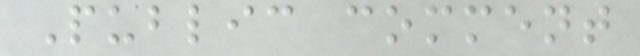Public comment
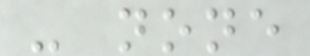- none
